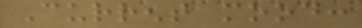Current mood:
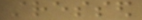stressed
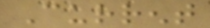Current
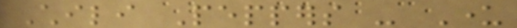Chili Peppers - Under
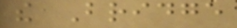the Bridge
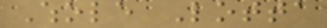Whole Lotta
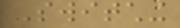Switching
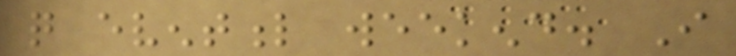quite eventful weekend. I
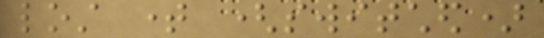lost time (switched)
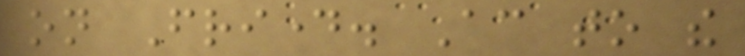on Friday. According to the
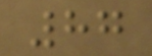87
